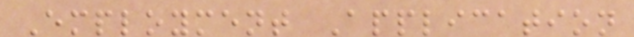Employment Application
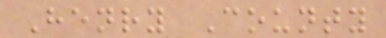Henry County
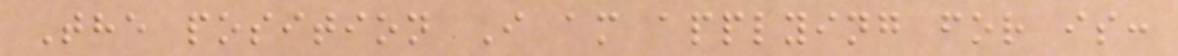The position I am applying for is:
